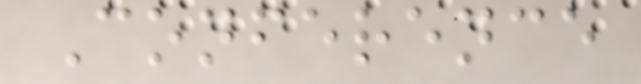Conference
